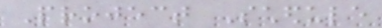Project Schedule
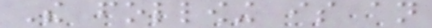The following is an
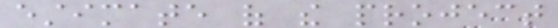estimate of the project
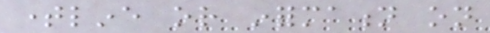timeline or information on
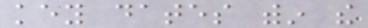key dates within the
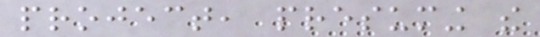project, presuming the
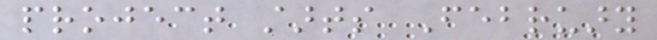project starts February
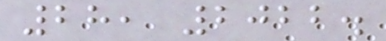28, 2022.
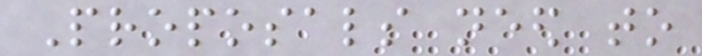Proposals need to
